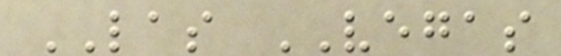LAS VEGAS
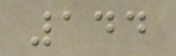144
